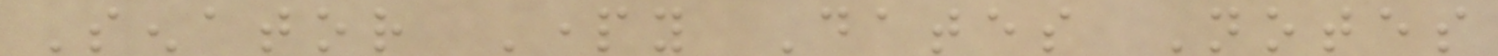Senator Party Dates Notes
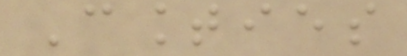Counties
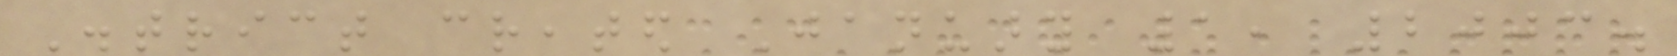District created January 1, 2003.
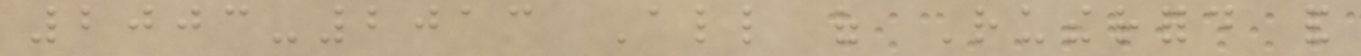2003-2013 All of Rutherford and
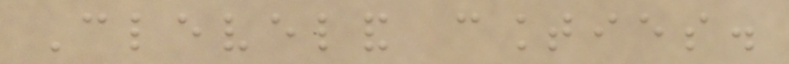Cleveland counties.
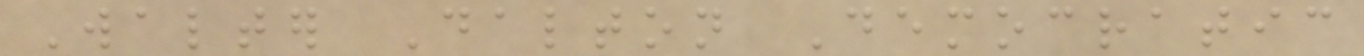Walter Dalton Democratic
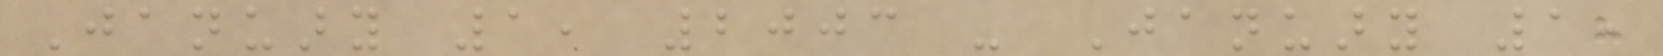January 1, 2003 - January 1,
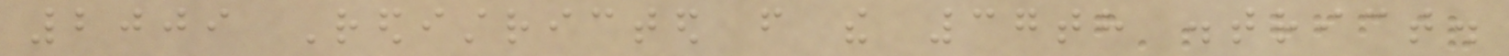2009 Redistricted from the 37th district.
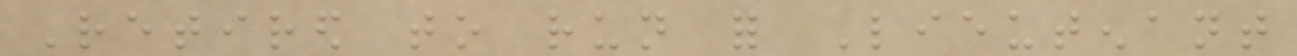Retired to run for Lieutenant
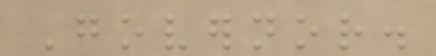Governor.
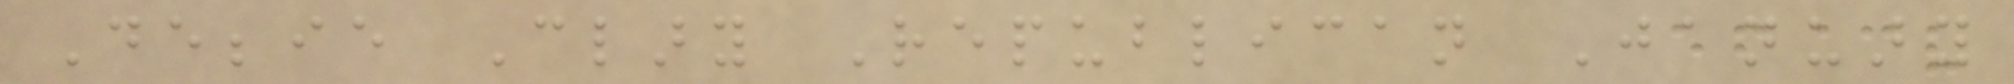Debbie Clary Republican January
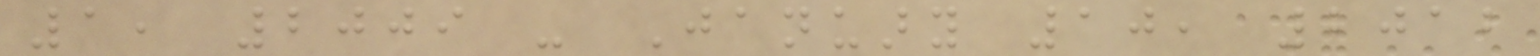1, 2009 - January 10, 2012
